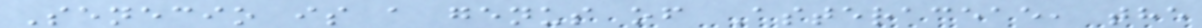Senecio is a genus of Asteraceae, the
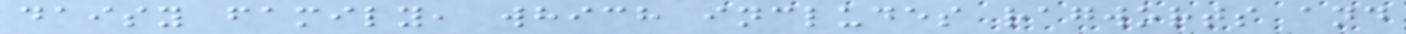daisy family, which includes ragworts and
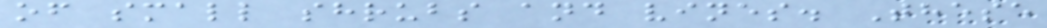of small shrubs and vines. These
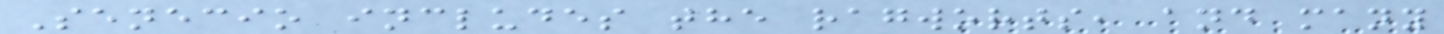Senecio includes the ragworts, and many
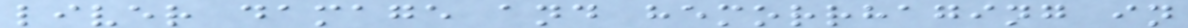liver damage and hemorrhaging in
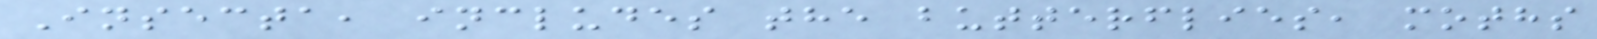Insecta, includes the butterflies, moths
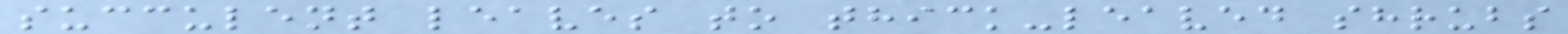succulent leaves to thick-leaved shrubs
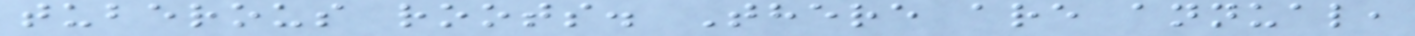tuberous roots. There are annual,
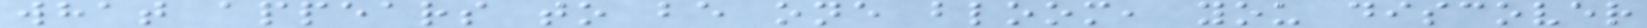what appears to be one bloom, you discover
